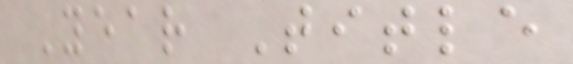Year Title
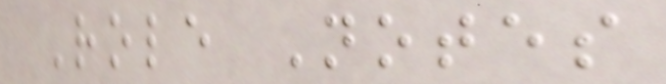Role Notes
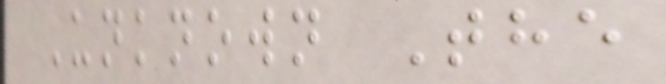Unknown The
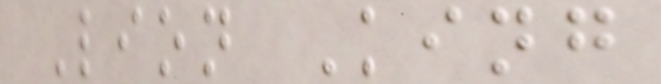Lion King
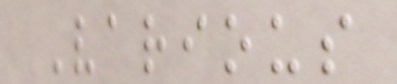Various
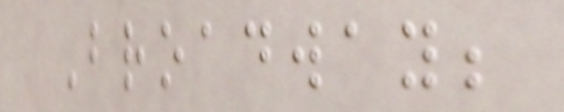Broadway;
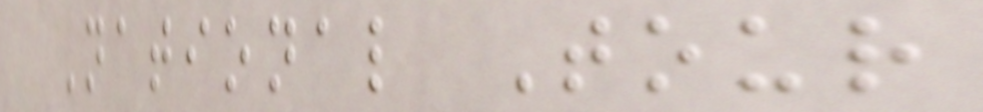National Tour
